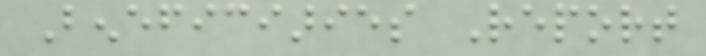Beneficiaries Report
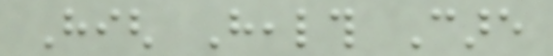High Health Care
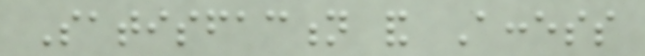Satisfaction and Access
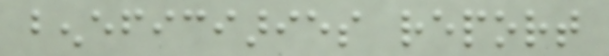beneficiaries report
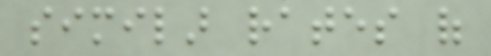similar rates of
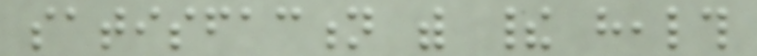satisfaction with their health
